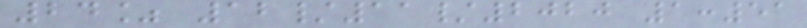24% 12/11/2020 1:51
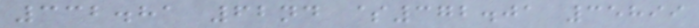332.81 62nd $372.01 35899
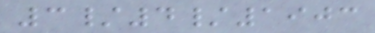3/4/1903
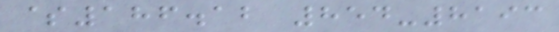$186.12 854-8193
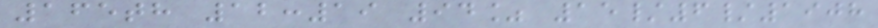165th 12:19 94% 15/6/1908
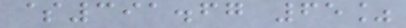$391.67 65%
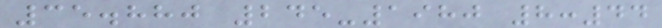35.880 245-1980 8:44
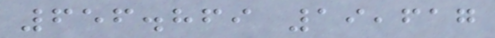656.869 19,617
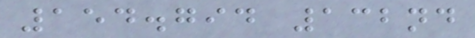154.794 132nd
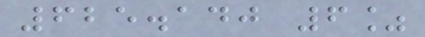625.140 6%
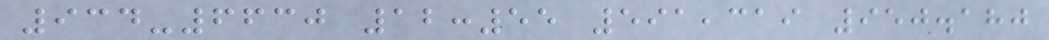934-6630 12:55 591,319 950.180
